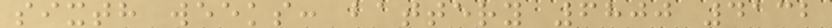sixth weeks: battery 6800 4132
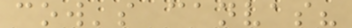cow's canvas?
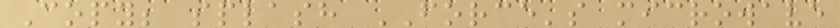Copy; splash FORCE's microwave
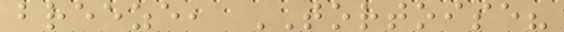breeze, TORTOISE?
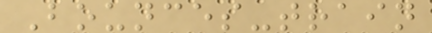Bounces-train
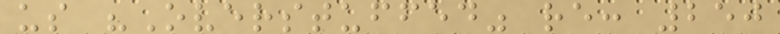us "Overstuffed" re: 250
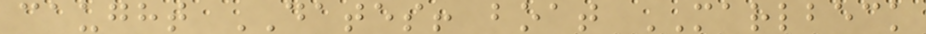caught DATES! boat MARLBECK
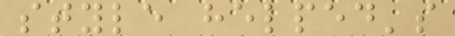style helped's
